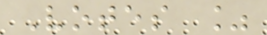Votes %
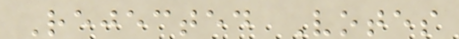Rejected Votes
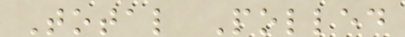Total Polled
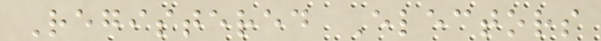Registered Electors
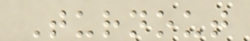Turnout
